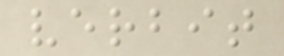verbit
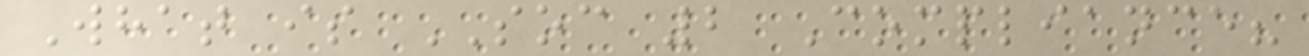What is SOC 2 Compliance?
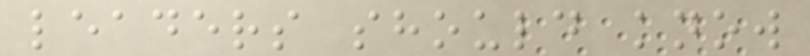leaders should know
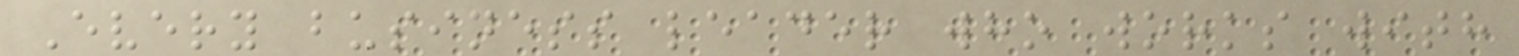Every business leader who works with
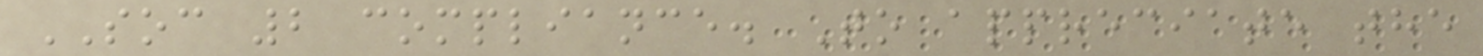SOC 2 compliance. To appreciate the
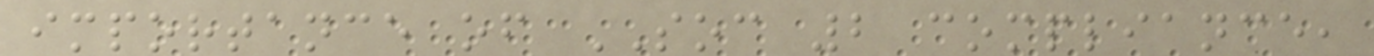importance of SOC 2 compliance,
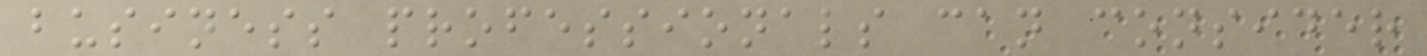business professionals can consider
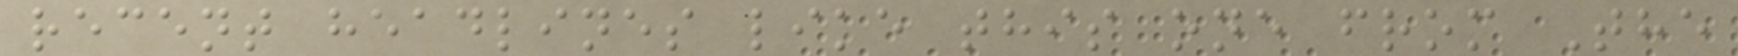recent headlines like this one from The
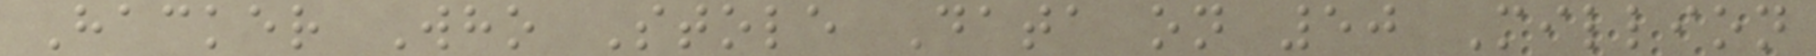Hacker Who Stole Data on 50 Million
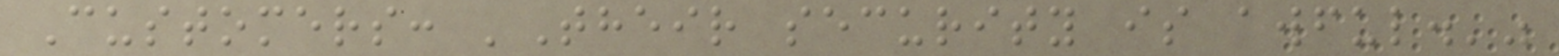Customers: 'Their security is awful.'"
